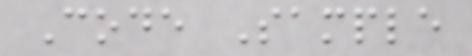Code Sample
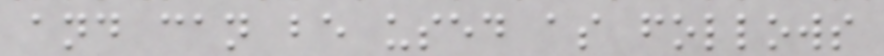and can be used as follows
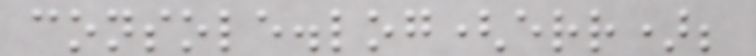console.log(err);
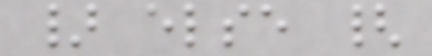} else {
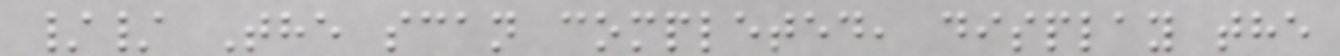// The scan completed, display the
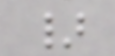}
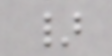}
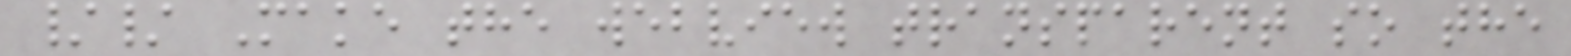// Make the webview transparent so the
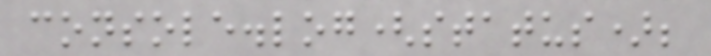console.log(status);
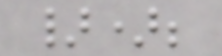});
